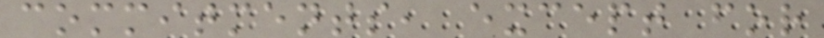commitments, except for
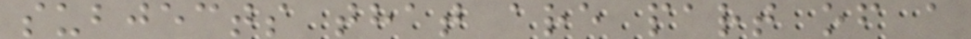subjects that are part of a
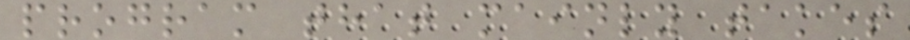program that mainly takes
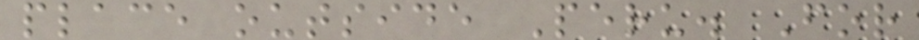place outside Peru. For
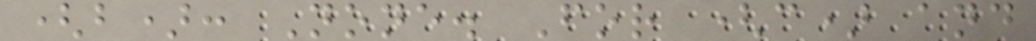(b): None. For (c) and
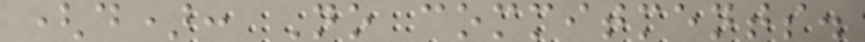(d): No commitments.
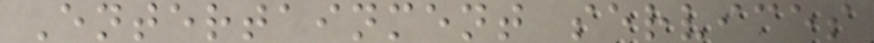Entertainment services
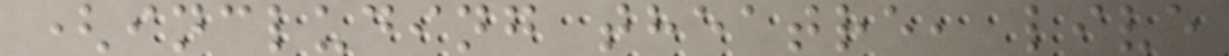(including theatre, live
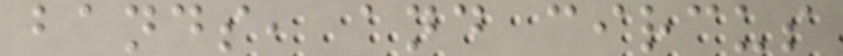bands, and circus
